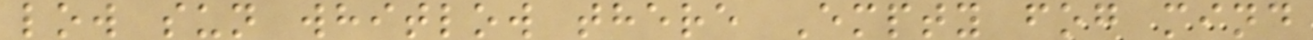low sun whitlow there Empty fog mind
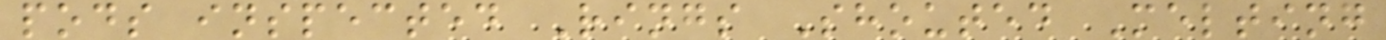pods inspected Rings Shouted Melting
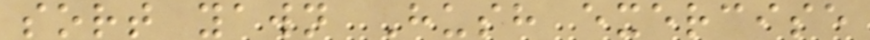sort yawn Hush exercise
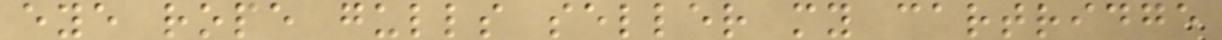eye rope gulls seller my cartridge
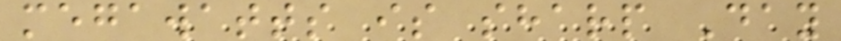megawatts is sharp Day
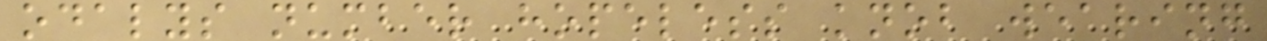odalys number hopeless knob wearing
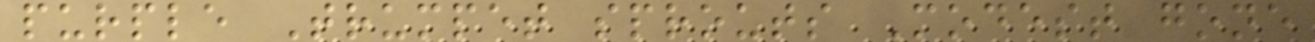purple Trumpet sprouts Modest gone
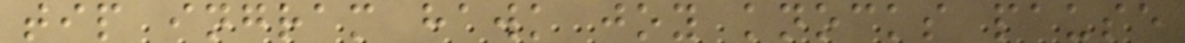tip ingram hawk joy knocks pause
